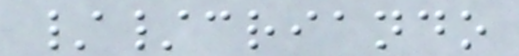//criando
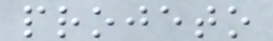projeto
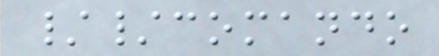//comando
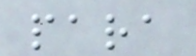para
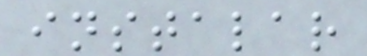instalar
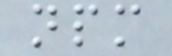npm
